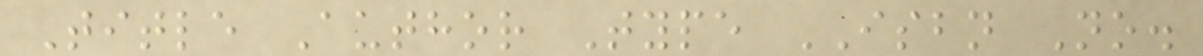Title Author Type ISBN No.
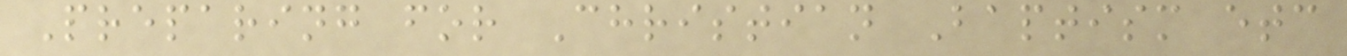Preparing for Christian Baptism etc
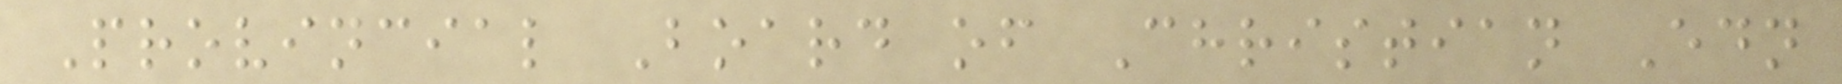Provincial Board of Christian Edn
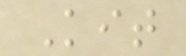Kit
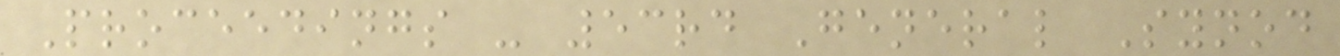Proceedings - 53rd General Synod
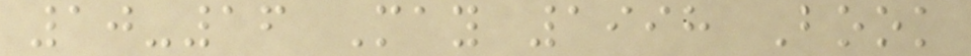10-16 May 1998 Book
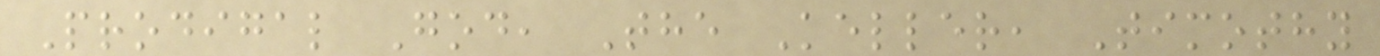Prodigal God, The Keller, Timothy
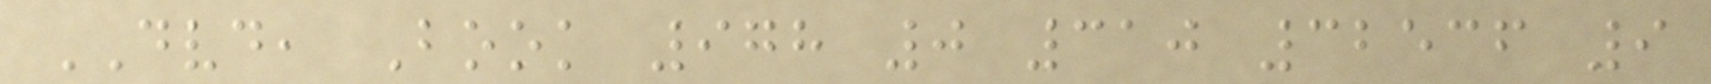DVD, Book 978 0 310 32536 9
